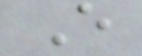E
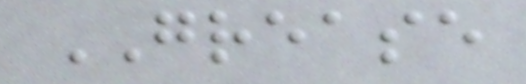GREASE
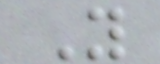Y
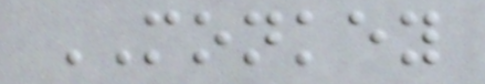MONKEY
